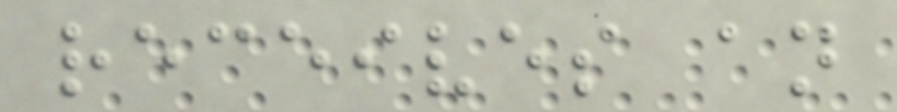receives an
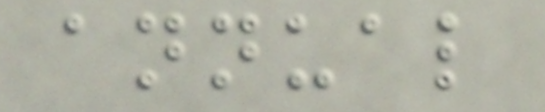annual
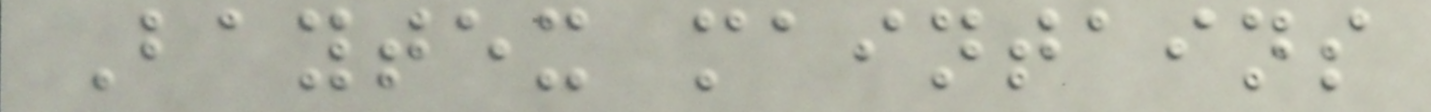Baytex maintains
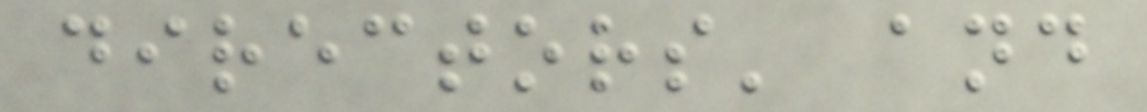directors' and
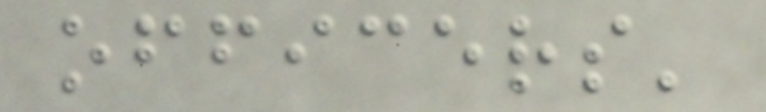officers'
